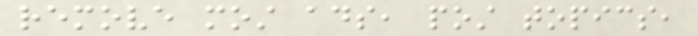remove most ads, post topics,
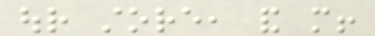our store, and more!
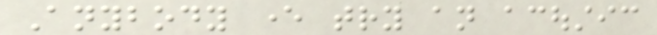Anybody ever try an acoustic
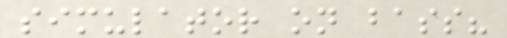simulator on bass?
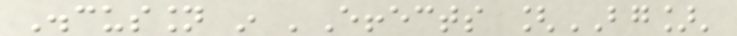Discussion in 'Effects [BG]'
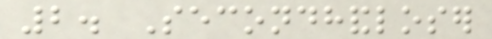2. Secondhandloser
